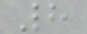8
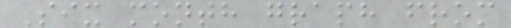Six month graph from
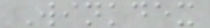Winkdex
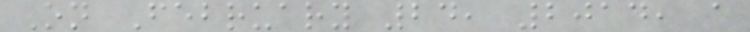On February 24, 2014, a
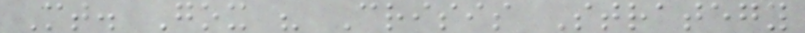Mt. Gox " Crisis Strategy
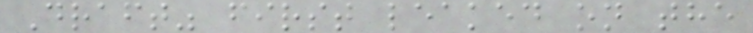Draft" first leaked on the
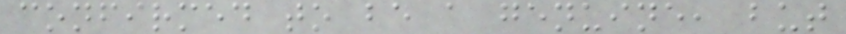confirmed to be a genuine, but
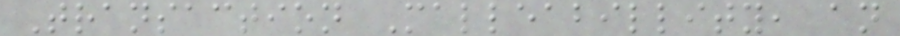Transaction Malleabillity, an
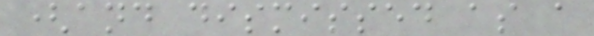(and dismissed as a
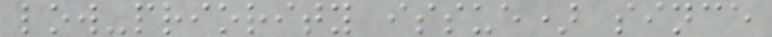low-priority issue) since
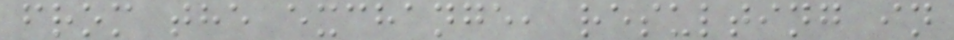from the exchange, resulting in
